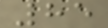85
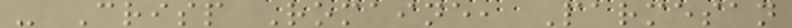- Crisp Romaine, Parmesan
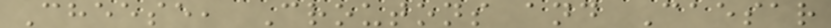Cheese, Croutons and Caesar
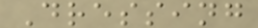Dressing
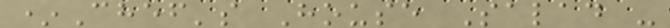*Chef's House Salad -
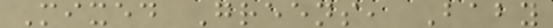Mixed Greens, Baby
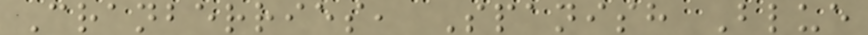Cranberries, Spanish Blue
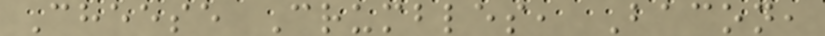Cheese Crumbles, Bacon,
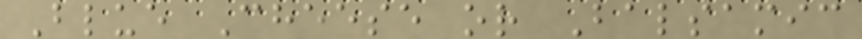Blue Cheese or Balsamic
